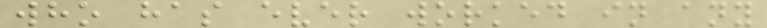who has ever worked in any
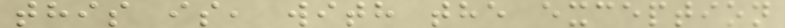this is, with the exception
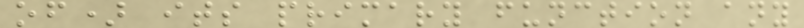of) its primary function any
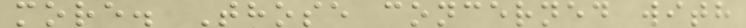more. Those concerned with
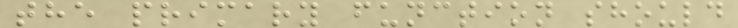the primary function should
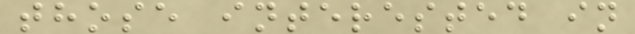those interested in
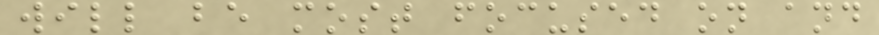will be most focused on and
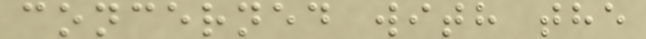concerned with the
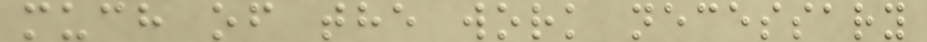much of the work necessary
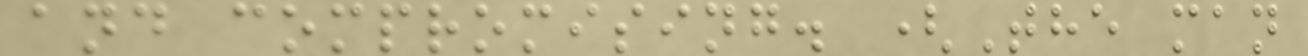and compromising. (The man
